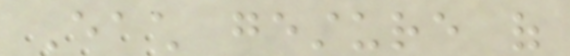Each gesture of
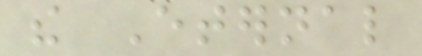the Eternal
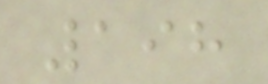198
